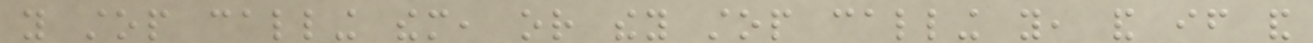you stop calling them, or they stop calling you, and if and
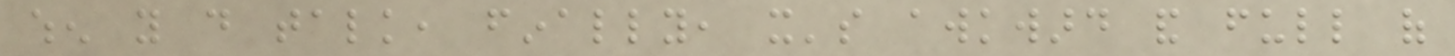when you do talk, finally, it's awkward and full of
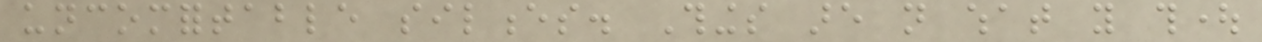uncomfortable silences. Things are not what you thought
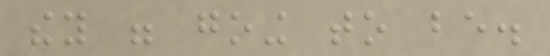they were going to be.
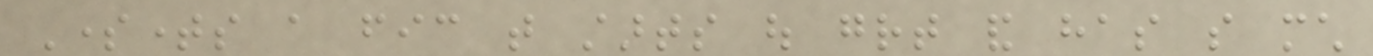Sometimes a fic that starts out great and has so much
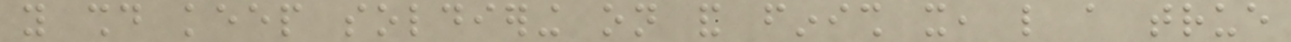you should keep soldiering on and finish it, like a true
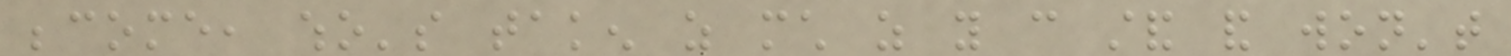become, who's taken as much as you can stand and won't
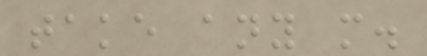take any more.
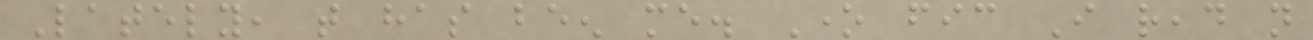Lately, that has been me. One fic I read not
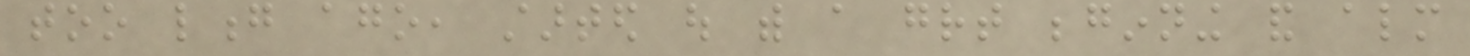too long ago, started out with a great beginning and almost
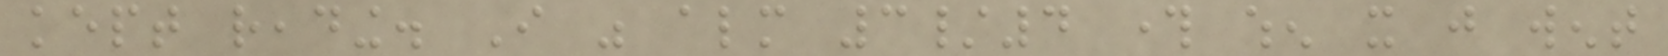kept reading. I was almost 3/4 through when it just went
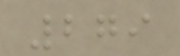279
